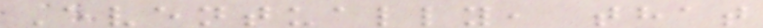Eventually, that
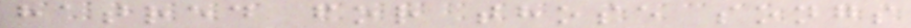hatred for those songs
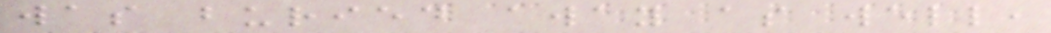was buried away as well,
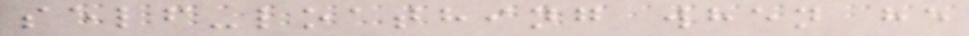self-loathing when he
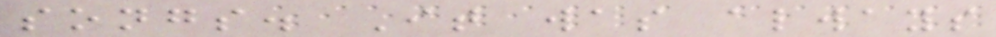songs. It was always
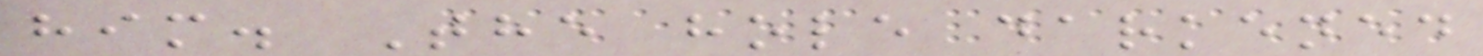him. The hole darkened
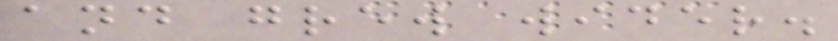and grew wider.
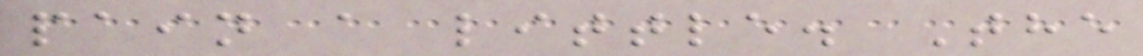pain a little. The
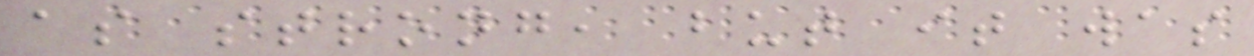as strong, but it was
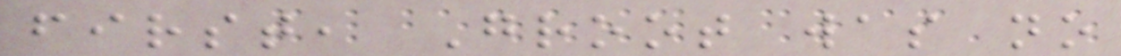first, Groot was no
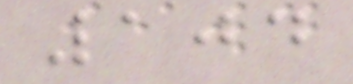104
